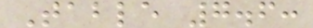Table 7.6:
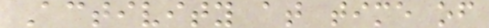Activity at time of
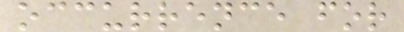occurrence for
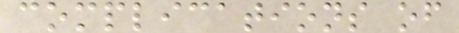complications of
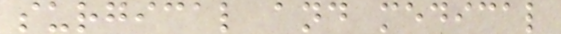surgical and medical
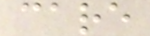care
